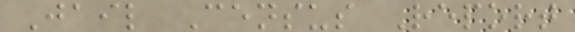Jail Census Report
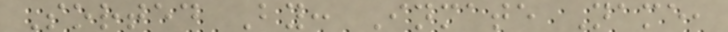Sorted By: Inmate Name,
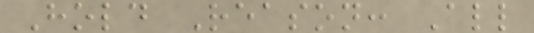Hold Reason: All
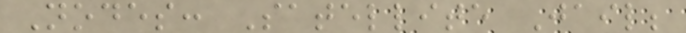Nodes: Satellite Jail;
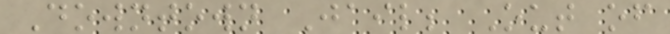Downtown Jail; Out of
